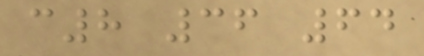c8 36 64
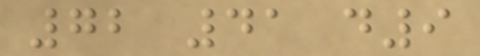72 41 d9
